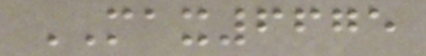MAX6675
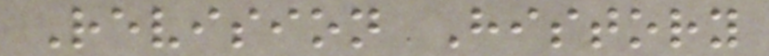Revision History
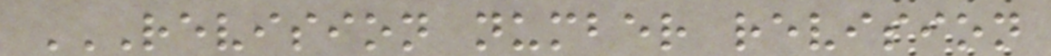REVISION NUMBER REVISION
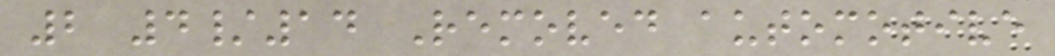2 4/14 Removed automotive
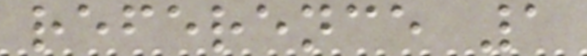reference 1
